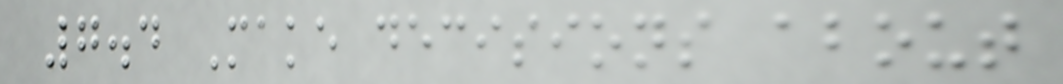7.4 Make decisions about
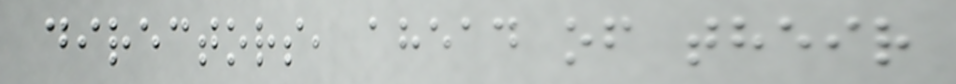directors, ahead of their
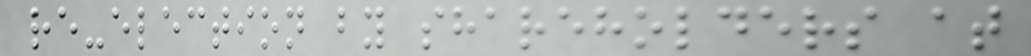re-election by shareholders at
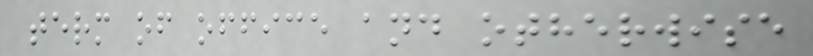term of office and otherwise
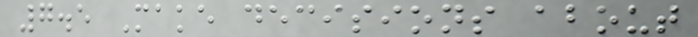7.5 Make decisions about
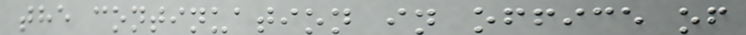the continuation in office of
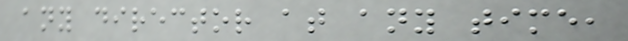any director at any time,
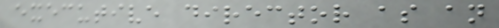executive director as an
